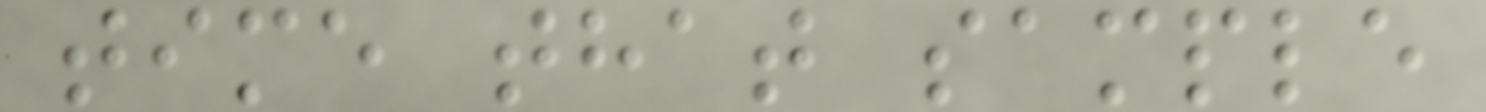time that sample
